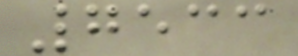7533
